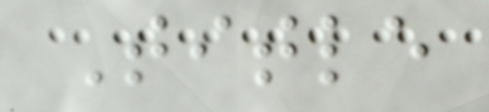Title
